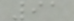91
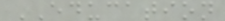EDUCATION
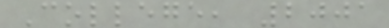College, 2001
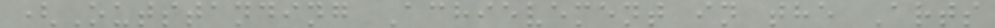(Outstanding Achievement in the Arts
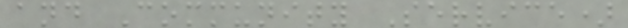and Community Service)
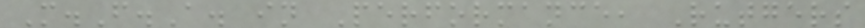M.F.A. in Performance, Rutgers
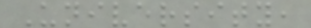University,
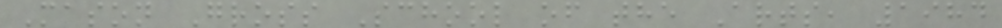Mason Gross School of the Arts, 1984
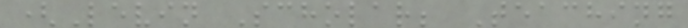(Levin Scholar; Teaching
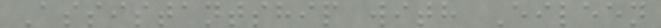Assistantship with Eileen
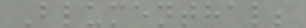Blumenthal;
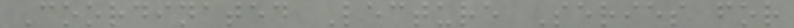Coordinated Lecture Series for
